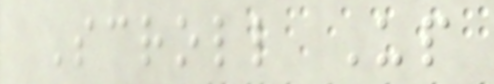Scroll Up
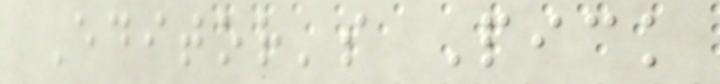Editor's Pick
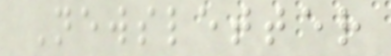Newsletter
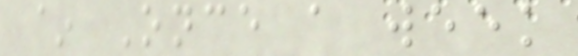~ Once a week
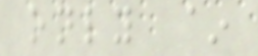only ~
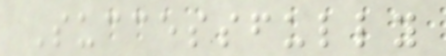Successfully
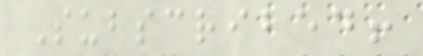Subscribed!
